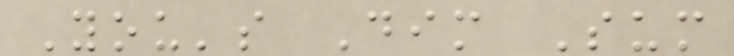You's Dim Sum
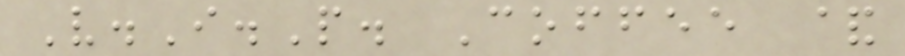V.I.P. Coffee &
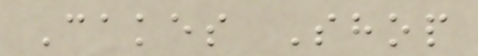Cakes Shop
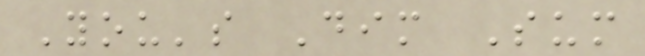You's Dim Sum
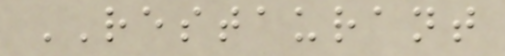RESTAURANT
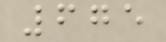675
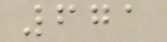671
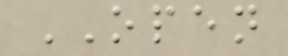OPEN
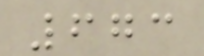673
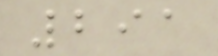291
